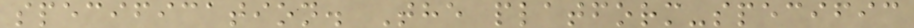specification. The platform-specific
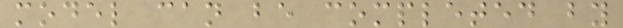model can be completed by
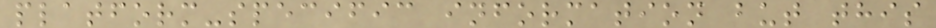platform-specific information but this
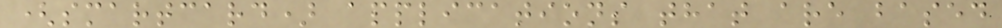(smartcard) applications that are based
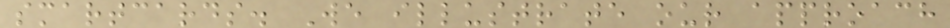smartcards. We illustrate our approach
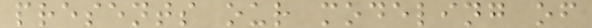presents our modeling of
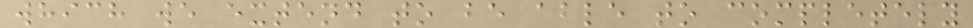which we extend to be able to completely
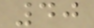40
